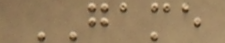GAME
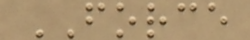FORCE
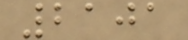2101
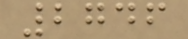2746
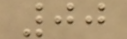00
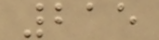215
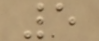5
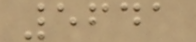5641
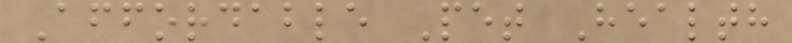Affordable Pet Health
